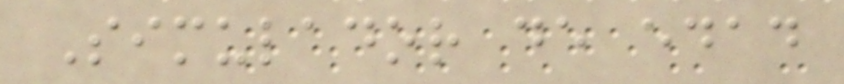Simulador de edad
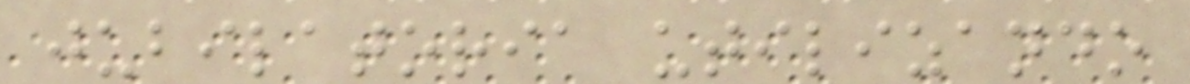jubilatoria utilizando
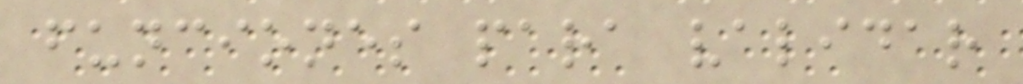funciones para validar
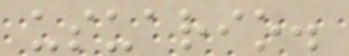usuario.
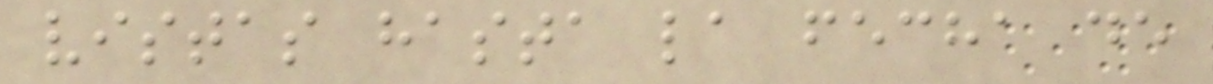vistas hasta la fecha de
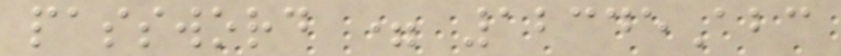password = 12345Abc
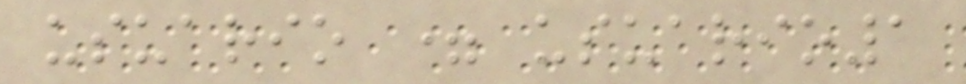usuario = usuario1
